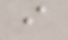i
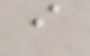i
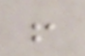!
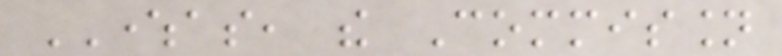WHEREAS, the Commission
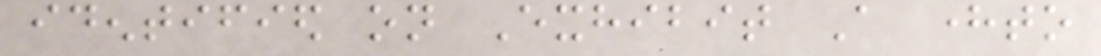identified on Exhibit A hereto
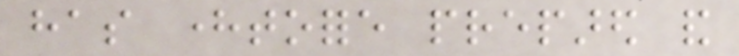has heretofore prepared and
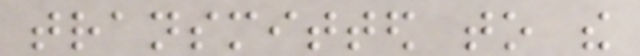transmitted to the
